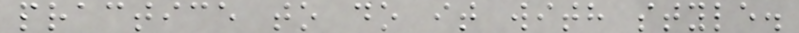practice to do it with style.
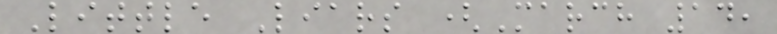Little Liars (March 14,
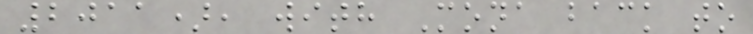2011), with Mona back to
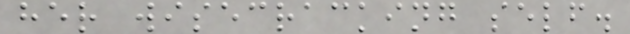her wisecracking self.
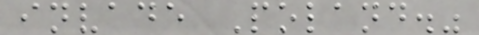invade Poland."
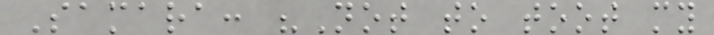Samara: "Not to toot my
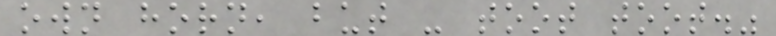own horn, but - toot toot."
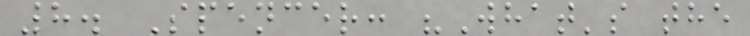8. Spencer: "What's the
